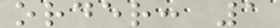order: 1
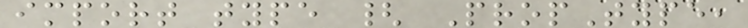import type { PropType,
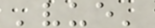'vue'
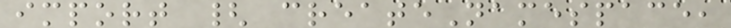import { createNamespace,
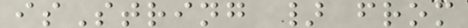isString } from
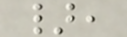},
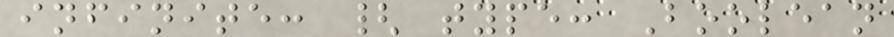infinite: { type: Boolean
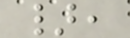},
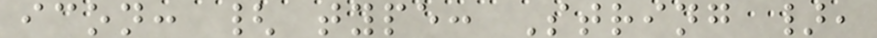icon: { type: String },
